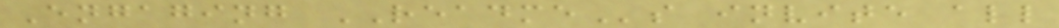Engaging READMEs invite all
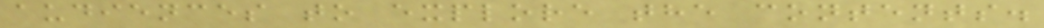audiences to explore the contents.
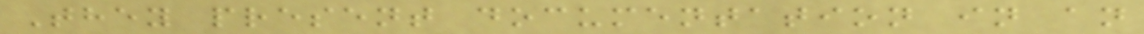They present documentation in an
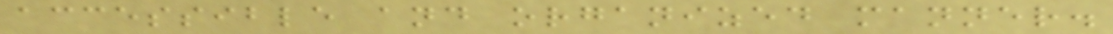accessible and organized manner.
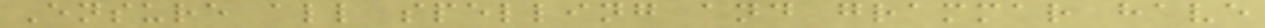Ensure all spelling and grammar have
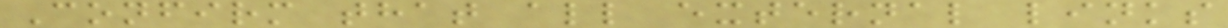Confirm that all external links
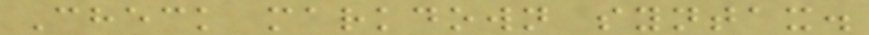Check markdown syntax.
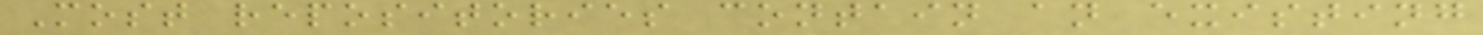Most repositories contain an existing
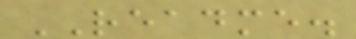README.
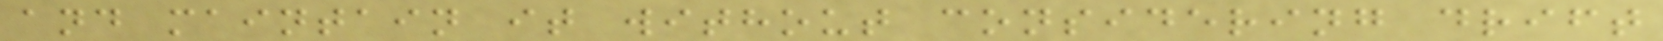and maintain it without considering drift
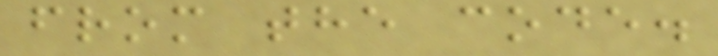from the code.
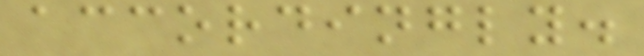accordingly.
